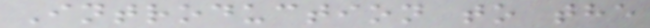Introduction to the
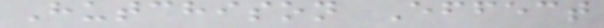Hutchison Effect
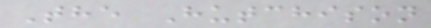The Hutchison
